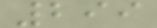299
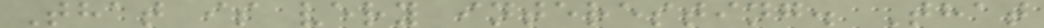That is very interesting. That
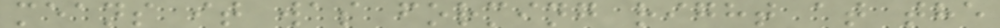means it was forming right at the
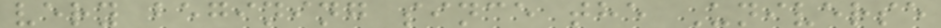very begining since the Universe
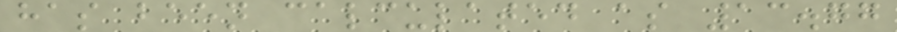has been calculated as 13.77
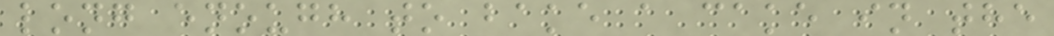long enough to bake a cake in the
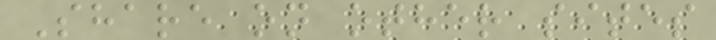Share on other sites
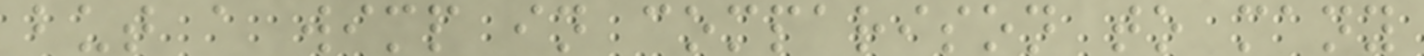but a wimp in comparison to many
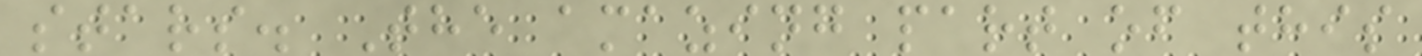stars. The amazing part of this
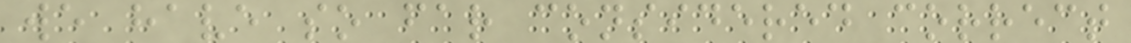we have so far considered correct
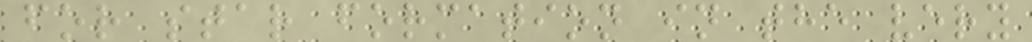for star formation in the very
